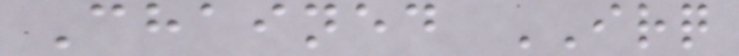Chained IRQ
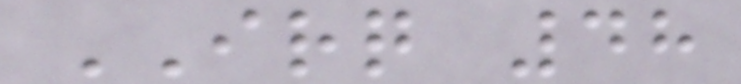IRQ 48
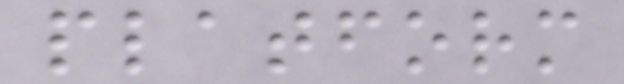platform
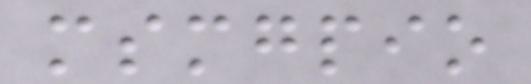msmgpio
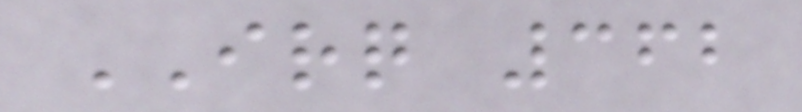IRQ 362
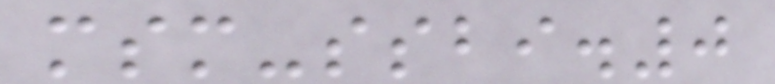msm-ssbi.0
